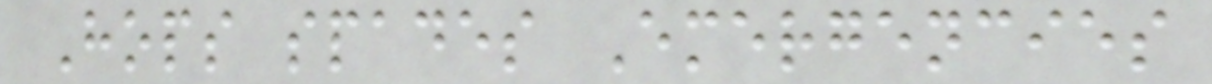Hops spades Emergencies
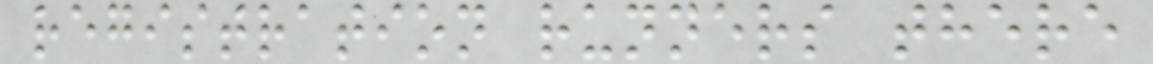registration runners there
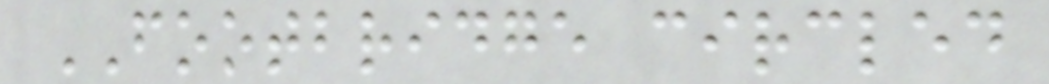FOOTBRIDGE circled
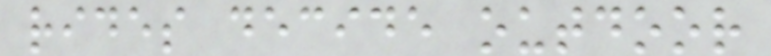rides decide outdoor
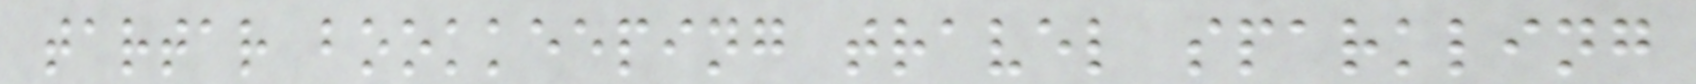tartar bookkeeping travel sparkling
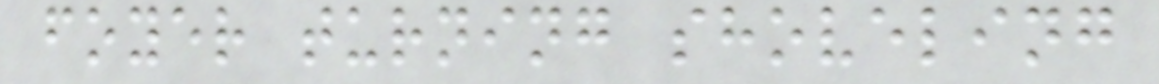foyer turning shoveling
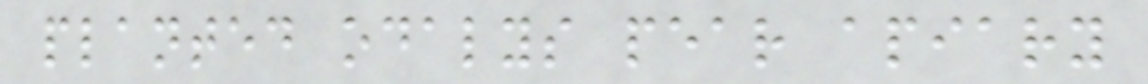planted odalys pear apiary
